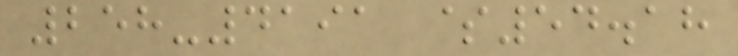258-4191 $54.18
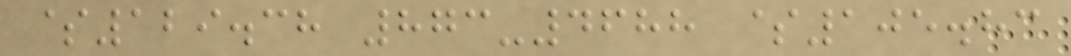$129.38 873-4688 $105.83
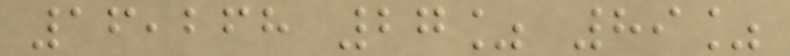16,268 27% 89%
